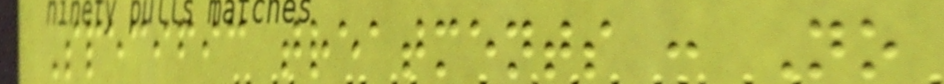Specific treatments : No
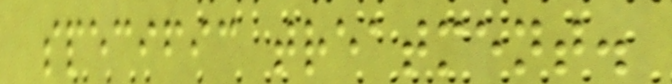specific treatment.
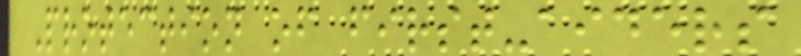Protection of first-aiders
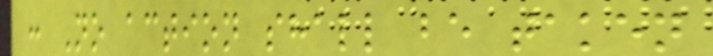: No action shall be taken
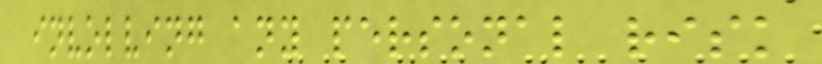involving any personal risk
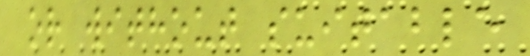or without suitable
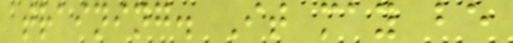training. It may be
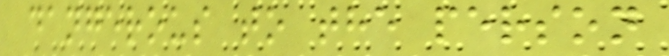dangerous to the person
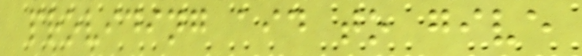providing aid to give
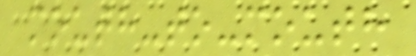mouth-to-mouth
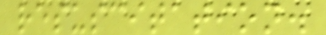resuscitation.
